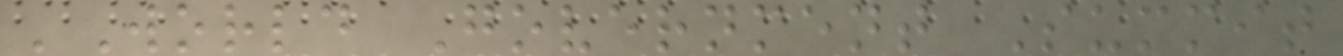'World Government Summit
